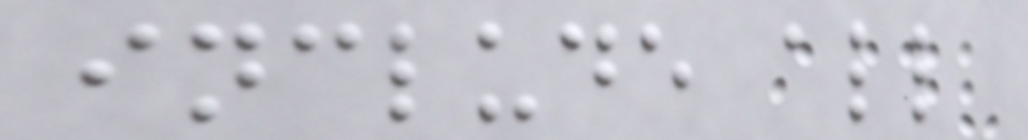include all
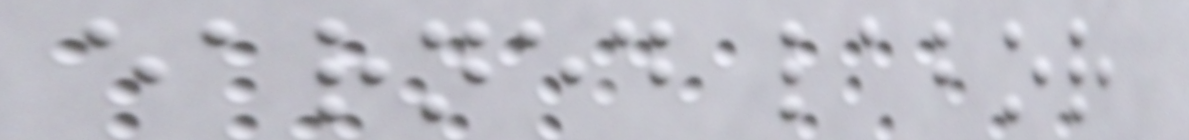earned labor
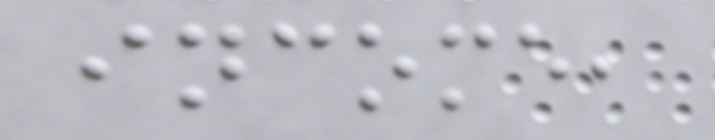income,
